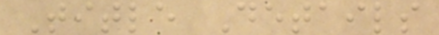Title Details
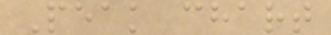Peak chart
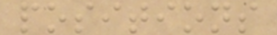positions
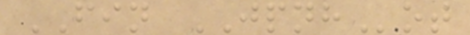FIN JPNHot
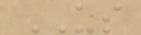US
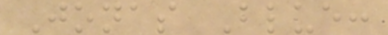Jonas Blue:
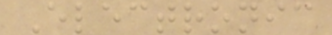Electronic
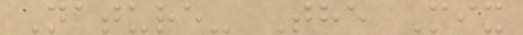Nature- The Mix
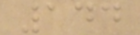144
